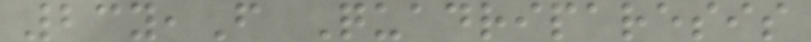23y,F Quadriparesis
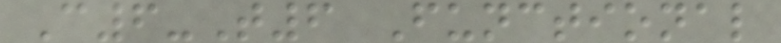C6-T6 Functional
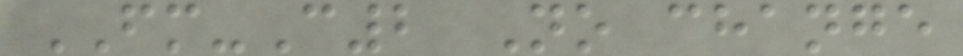FM-C2 No change
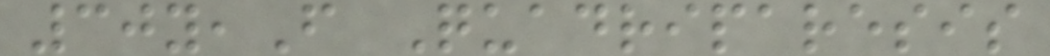30y,F Quadriparesis
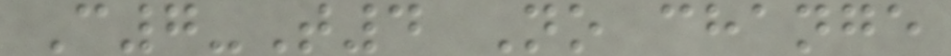C7-T4 No change
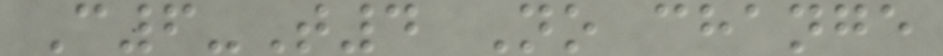C6-T4 No change
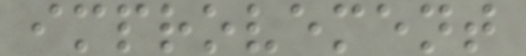improvement
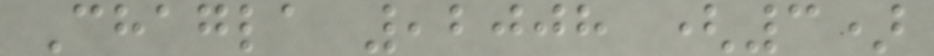Chagla ,2008 (3)
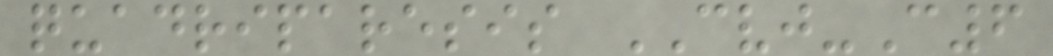quadriparesis CVJ-C6
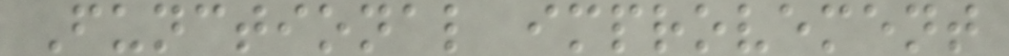Functional improvement
